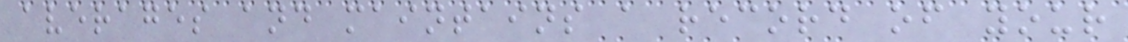averages and maintains a record of your
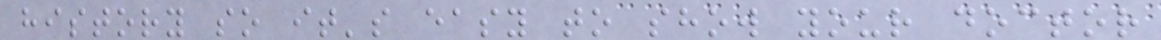history so it's easy to show your doctor
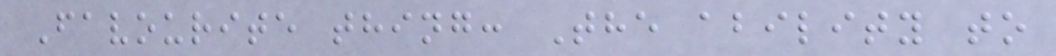Favourite thing: The ability to
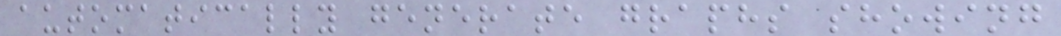automatically generate graphs showing
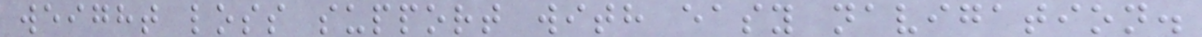weight loss support with easy navigation.
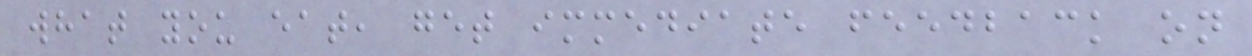what you eat, get immediate feedback on
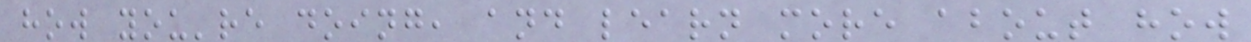how you're doing, and learn more about how
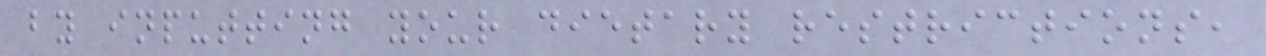by inputting your dietary restrictions,
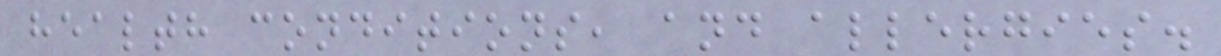health conditions, and allergies.
